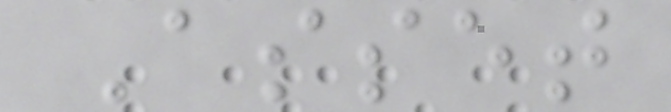Asset
